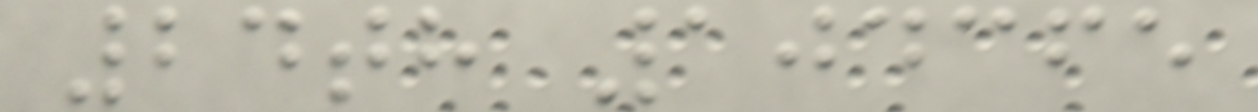24th 104365
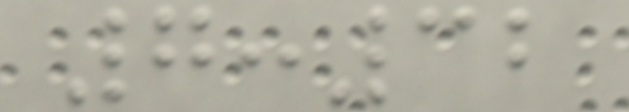7:32
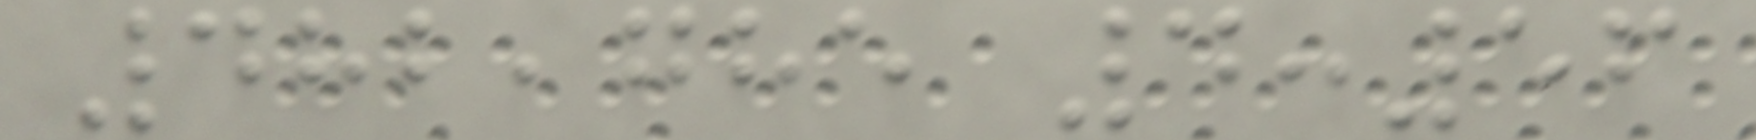482,785 4:56
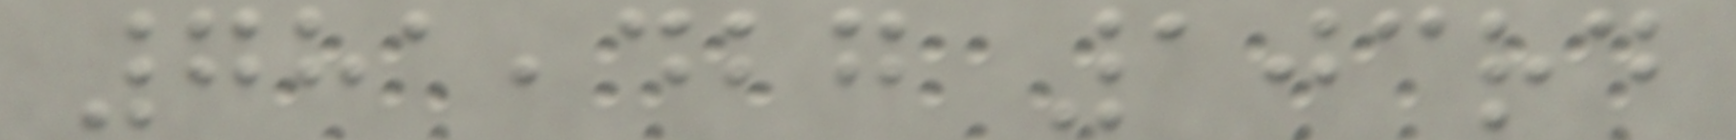781,427 103rd
